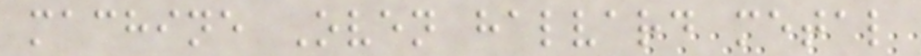machine Oven halvard metal
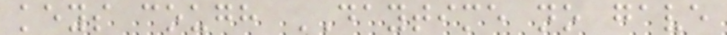keys cough DAYTIME no gave
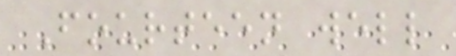Fourteen well
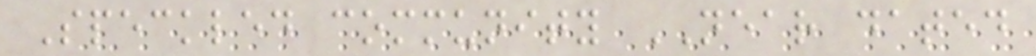Speckled community NEAR dated
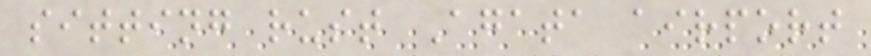sitting rust Agata airport
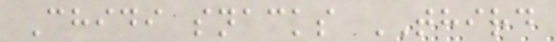Chidi snacks THIRD
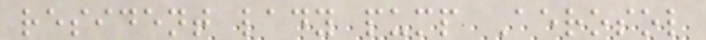resident lady pump Aerosol
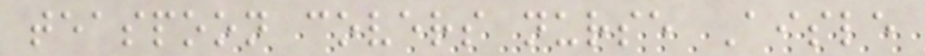teaspoon covers nurse Aisle
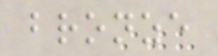bronze
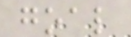goal
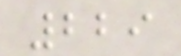229
